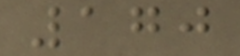170
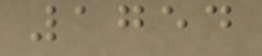1754
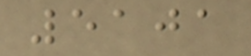5101
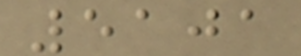5101
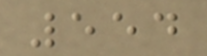554
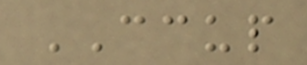CCUP
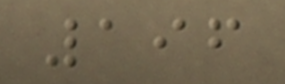196
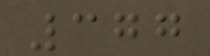377
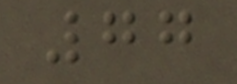77
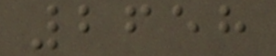2658
